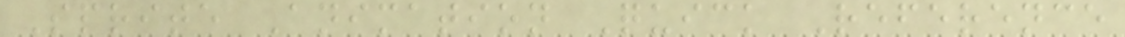Sprite Animation Quick Reference
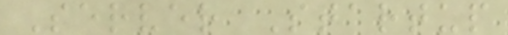Server Startup
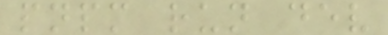pnpm run dev
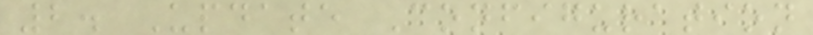2. Update Configuration
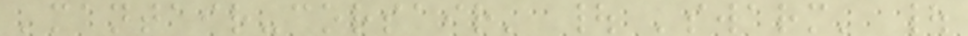'mantair-corsair' | 'swarm' |
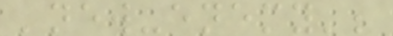'new-enemy';
